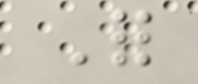For
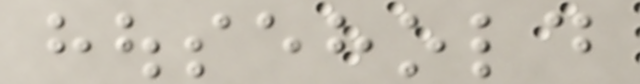household
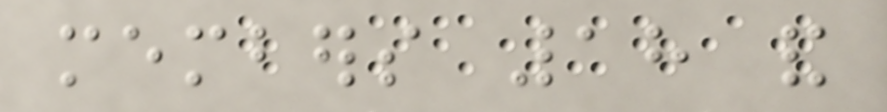members 18 and
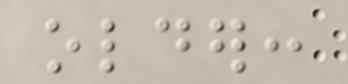older:
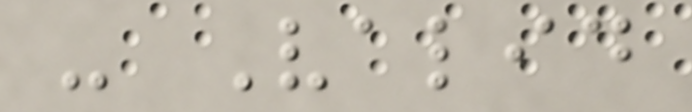- Valid
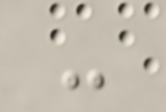-
